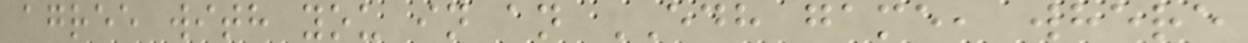agree with you in an EDH game, where
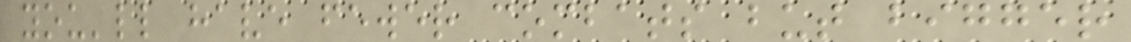you'll have fewer combats but bigger
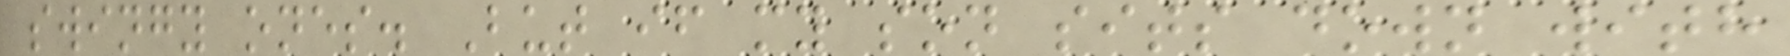swingy ones. But if my son sits down with
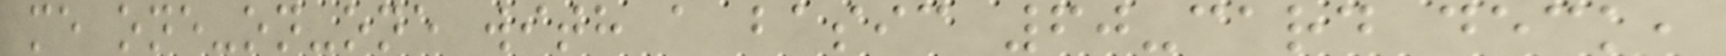me one-on-one with a basic 60-card deck,
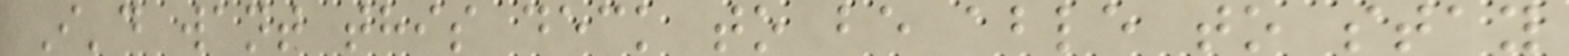I'd want this deck to be able to stay
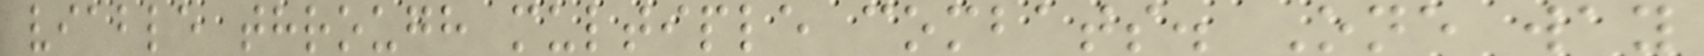viable through multiple combats. One way
